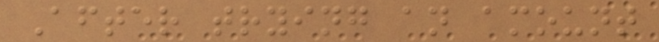After trying an amount
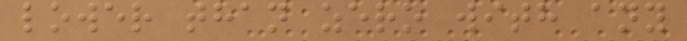lower than zero with any
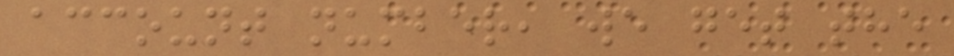account number, we get the
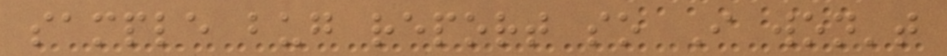sample bug report so I won't
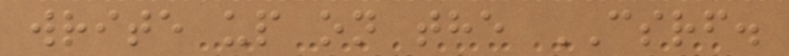write up on the CSRF.
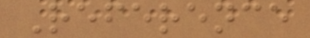Reference
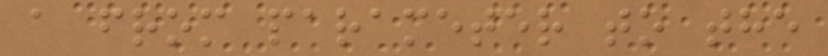a from parameter to the
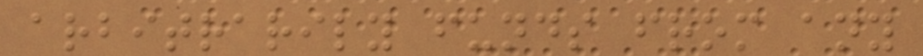arbitrarily funds from any
